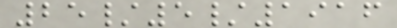25/5/1916
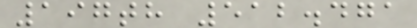197th 512.471
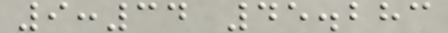9:34 45.283
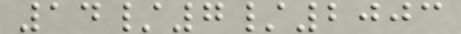14/7/2003
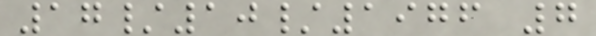17/10/1976 7
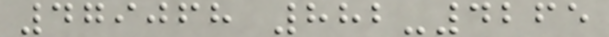479068 882-4265
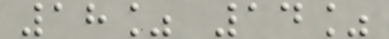18% 14%
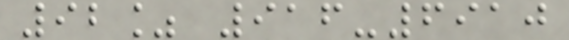92% 916-6910
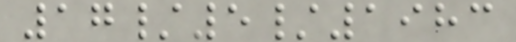17/5/1983
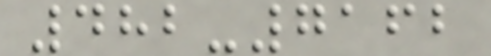482-7162
